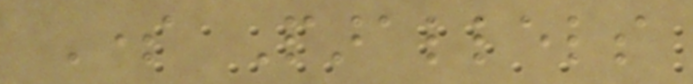Some Parallels
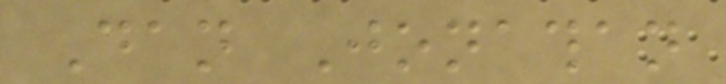Dan Jonathan
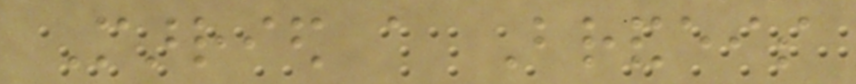Married a Brandeis
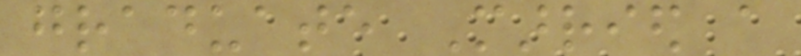graduate Married a
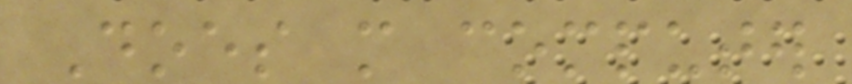Does more computer
